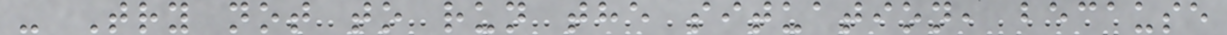- Try not to run the situation, because
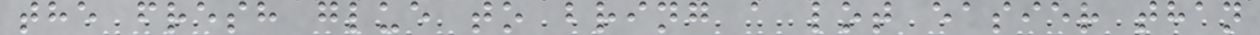the fresh glue to bring a lot easier than
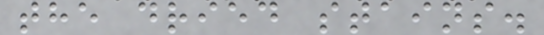the dried stains.
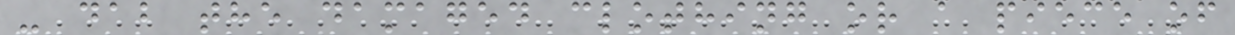- dab the damaged clothing or a piece of
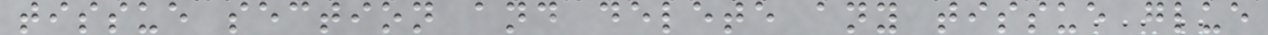tissue section and delete any tissue glue
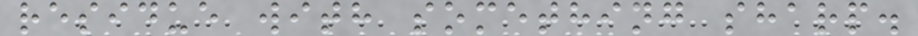residue with something sharp.
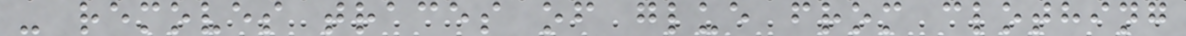- removes traces of glue from clothing
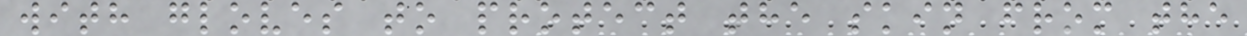with gloves to protect the skin from the
